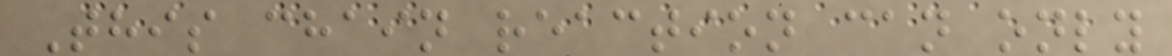This chain reaction can only
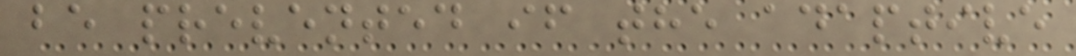be prevented if the adaptive
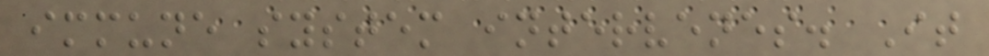immune system intervenes. It
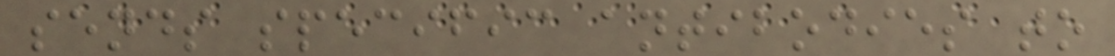sends specific antibodies to
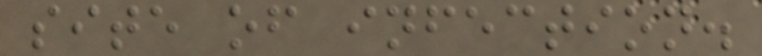site of infection.
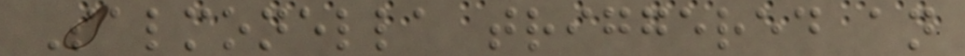Salmonella triggered an
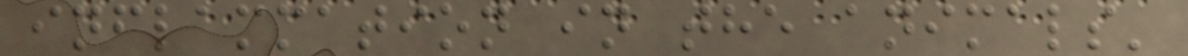inflammation in the animals'
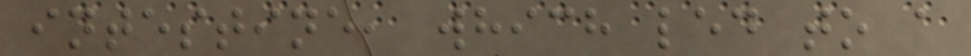intestine, which led to a
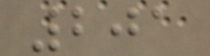201
